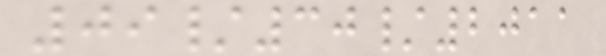09/30/2011
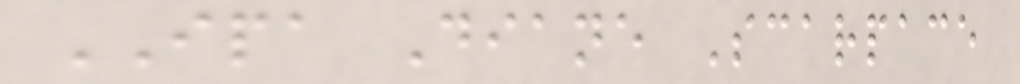IPA Diane Scarpace
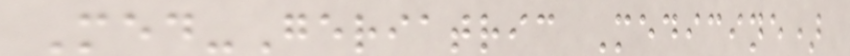Med-Geriatric Medicine)
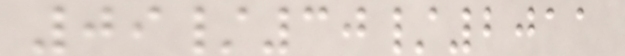09/30/2011
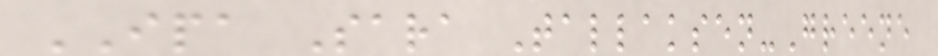IPA Sara Tallaksen-Greene
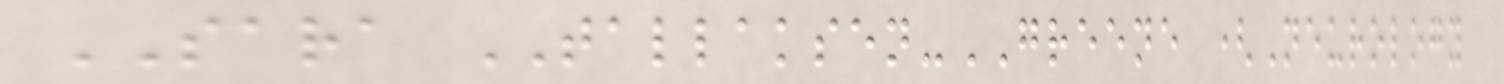SARA TALLAKSEN-GREENE (Neurology
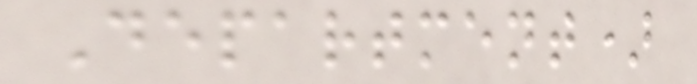Department)
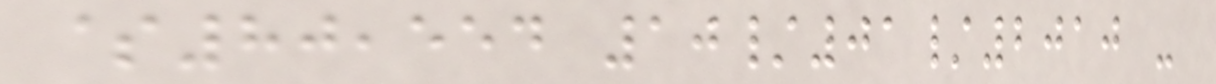$80,554 10/01/2010 -
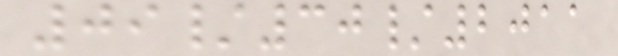09/30/2011
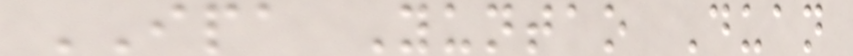IPA Yuntao Duan
